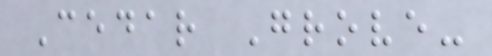Cedar Grove-
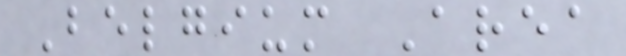Belgium Area
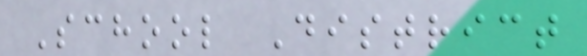School District
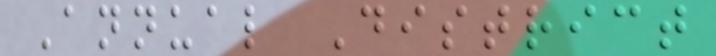Annual District
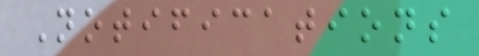Notifications
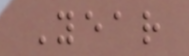Year
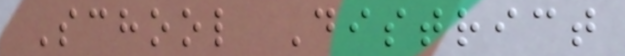School District
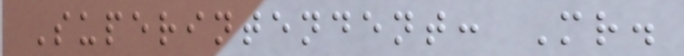Superintendent: Mr.
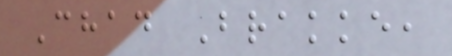Chad Brakke,
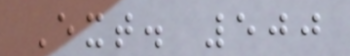Ext. 500
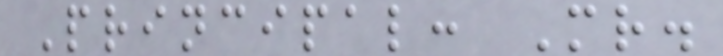Principal: Mr.
